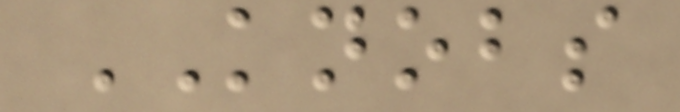KNOBS
